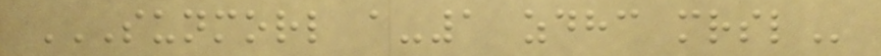SUNMORL A-1 ZDHC MRSL
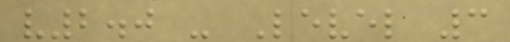v2.0 - Level 3
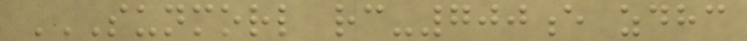SUNMORL RC-700E ZDHC
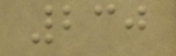230
